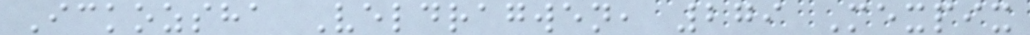Ickozsha Veldragwen, 279 Mexpix
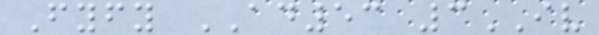Fyfy AD53 3IV
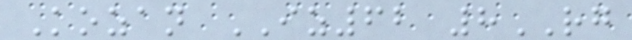Kozan IZ62 8RG
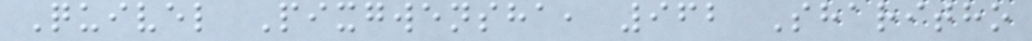Quivel Pixgwensha, 962 Sharitho
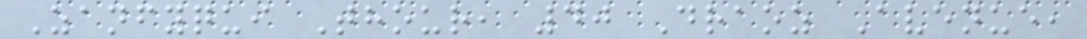Zanfyqui Thour, 40 Draoz Avenue,
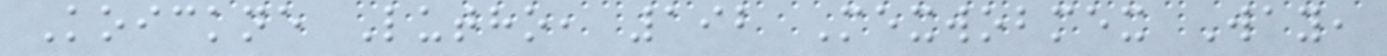Koickne Lutho, 192 Mexwobmex Way,
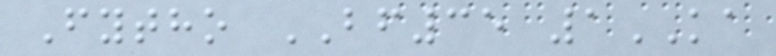Fytho BF35 1KA
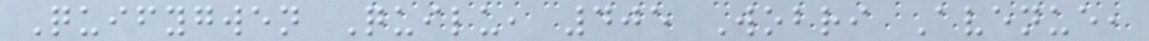Quifygwen Quilu, 405 Wobri Avenue,
